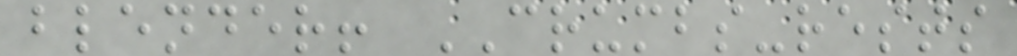blender! CRUMBS-rests
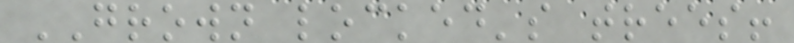GROWN locked's trees!
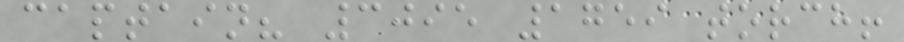captain? 3095 1759 torch!
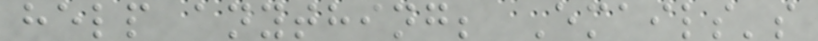help anything; Emails's
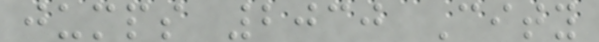jumps 2030 City
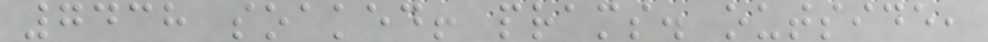7438 soaked! prams. outside,
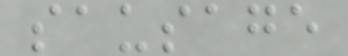sausage
